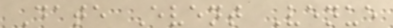Date Event Venue
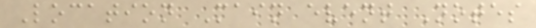Location Main event Notes
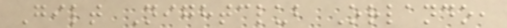Gilt Nightclub Orlando,
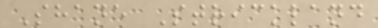Shane Strickland
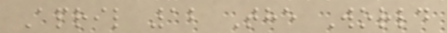April 12 The World
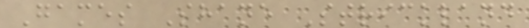Games Shane Strickland
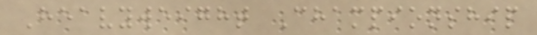Heavyweight Championship
